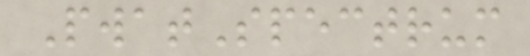PwatSpectrum
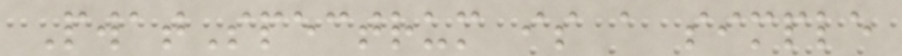PwatSpectrum is a simple
